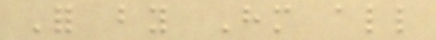For by Him all
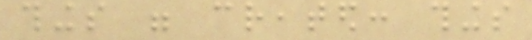things were created: things
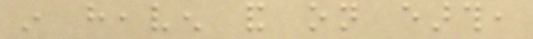in heaven and on earth,
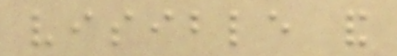visible and
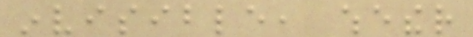invisible, whether
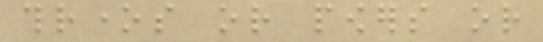thrones or powers or
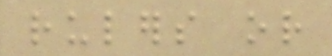rulers or
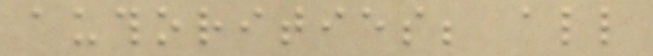authorities; all
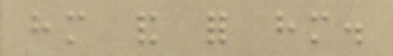him and for him.
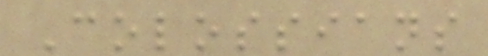Colossians
